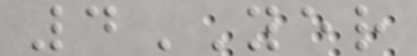4YER
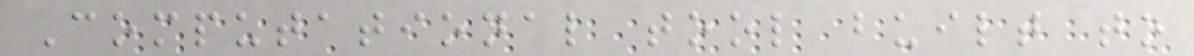Computational tool built to
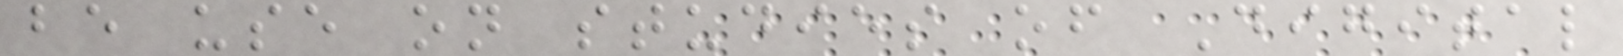be use on studies of Digital
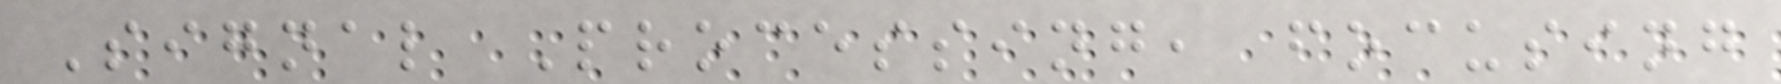Signal Processing, focusing
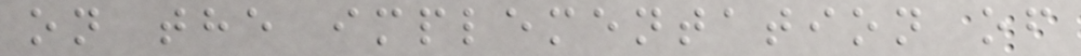on the implementation of
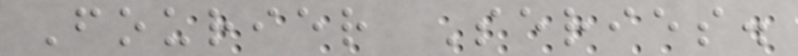Fourier Series.
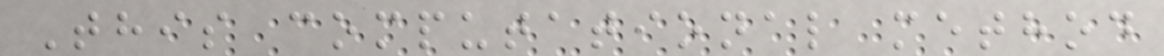This computational method
